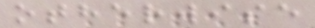otherwise
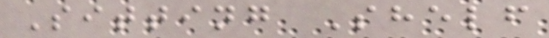Sitting Shelf
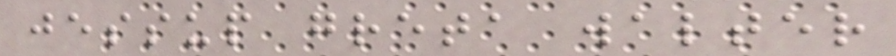jessup greta walter
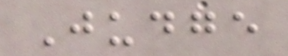Judge
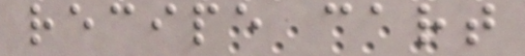recipe cart
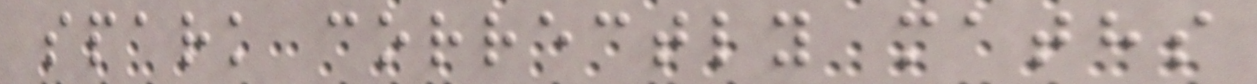spark correctly maths
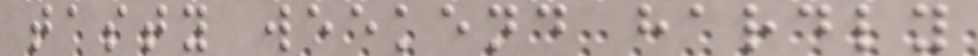tasty weekend hardly
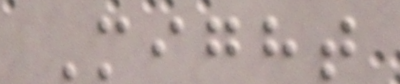Might
